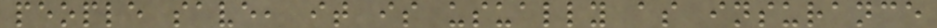people save, it is usually as insurance
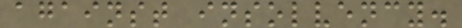against insolvency.
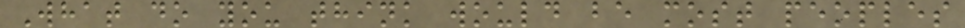What do you think would be most peoples
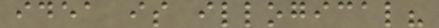idea is illogical?
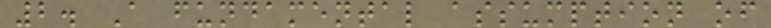2. A fundamental assumption of
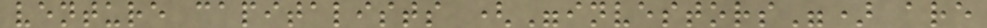venture capitalists ("investors") are
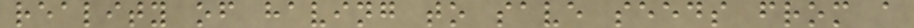reality of having to save seeds from a
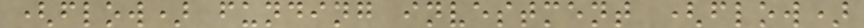(flow) funding investment (flow)
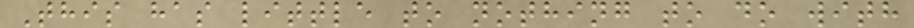This has little to nothing to do with
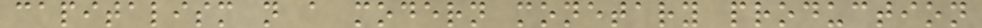capitalism n a modern monetary production
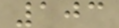103
